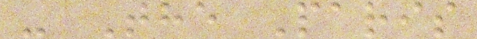- The Paris
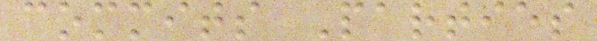commits Parties
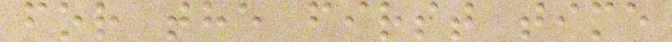for the first time
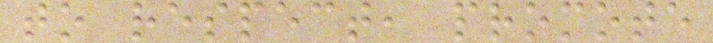to respect, promote
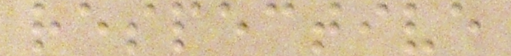respective
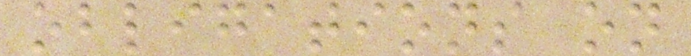obligations on
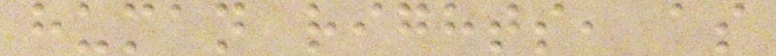human rights, as
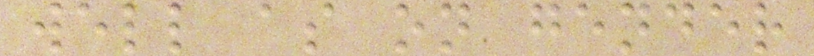well as on gender
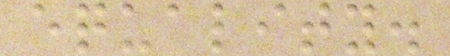equality.
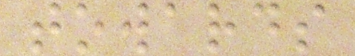towards
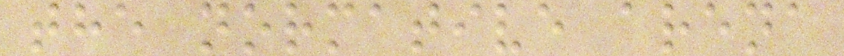the normative arena
